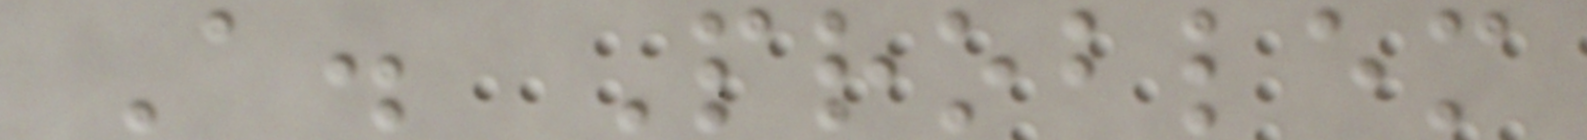A. Problem
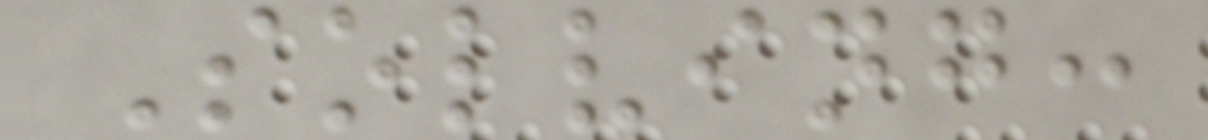Solving:
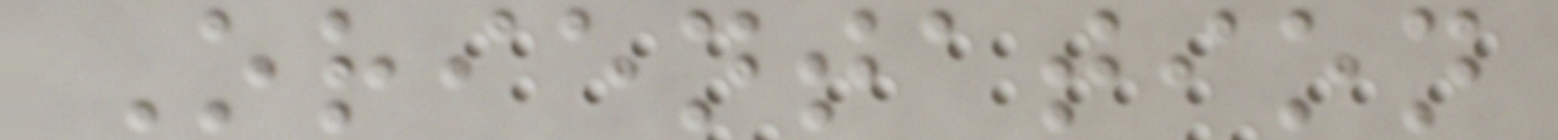Orientation
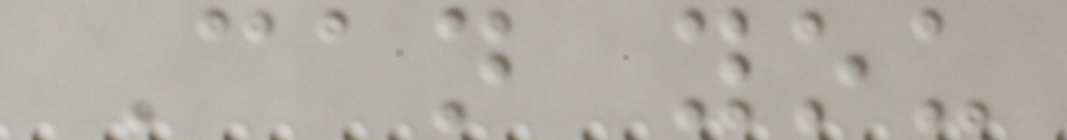Can you
